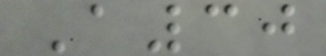A30
